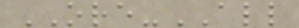ORE-ALL
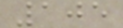105
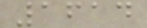1614
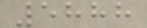5888
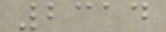2314
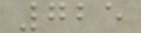725
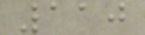110
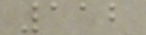112
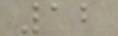12
